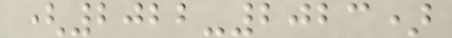(2022-2023)
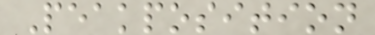Peakposition
